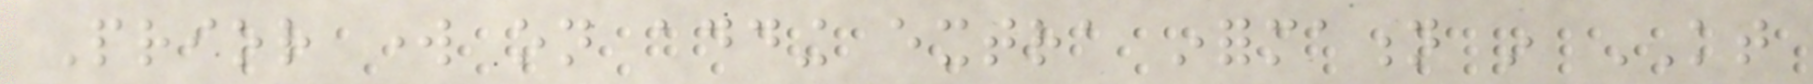Prior work on adding extra information in KT
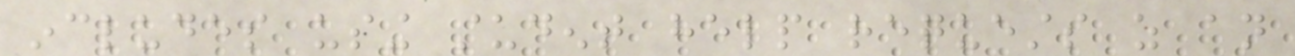includes using student help requests as an
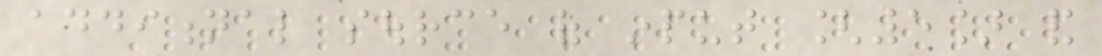additional source of input [5] and
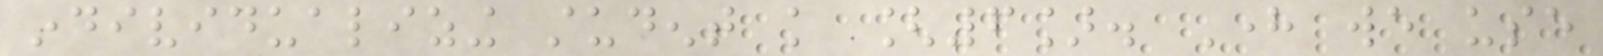individualizing student knowledge [6]. Here we use
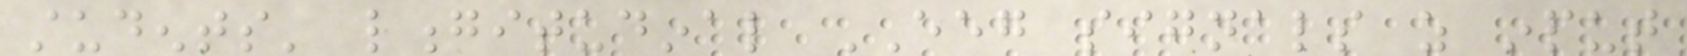students' longitudinal EEG signals as input
